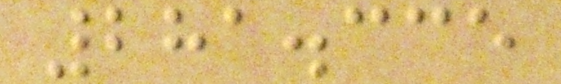281.335
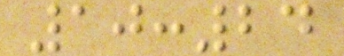10:24
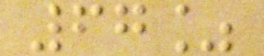67%
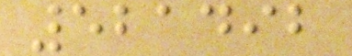521492
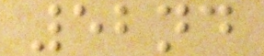52nd
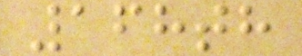168th
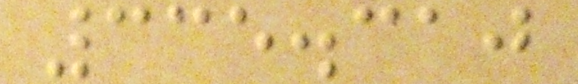335.310
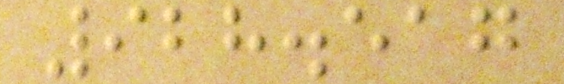928.517
